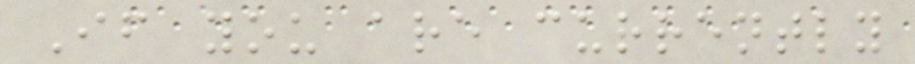If you are currently
